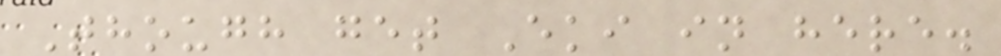Though get Eki in here.
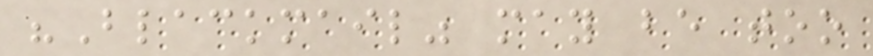"Blackmail" may be too
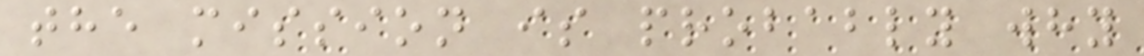the mission is probably why
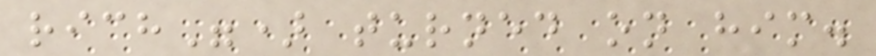rich") turned on him.
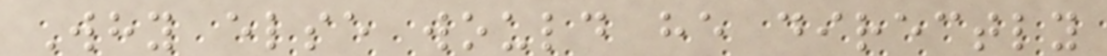Why else would he directly
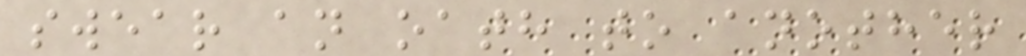swear an oath to another
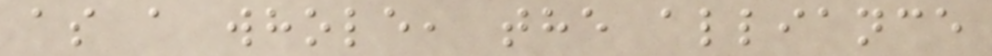as a whole, the alliance
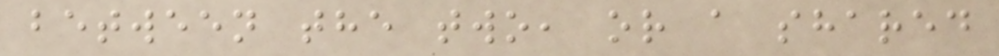between the two, or a shared
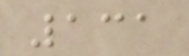131
